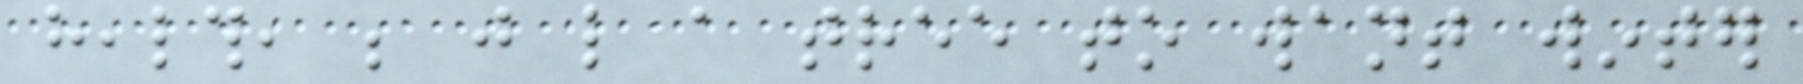health, be just like a tree to want winter
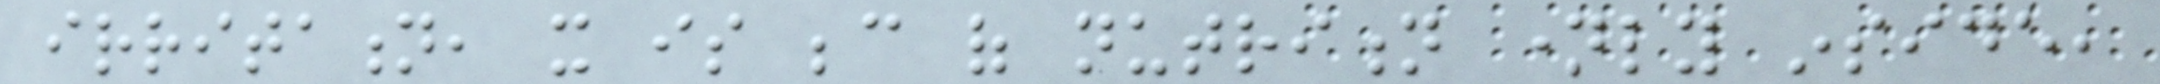irritation, it is because of nutrition namely inside,
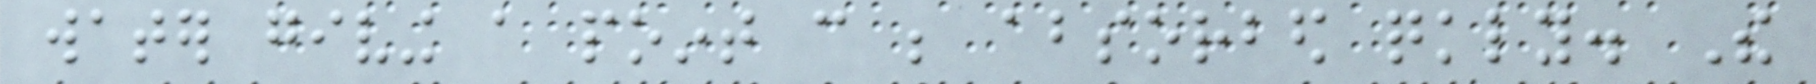water giving a point can be absorbed quickly. The
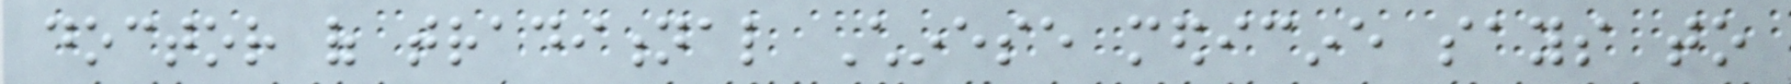doctor of traditional Chinese medicine says to
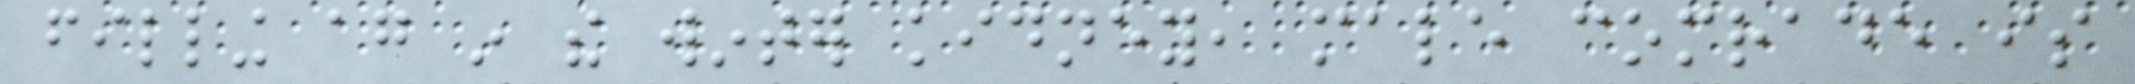filling again in the winter kidney, male comrade is
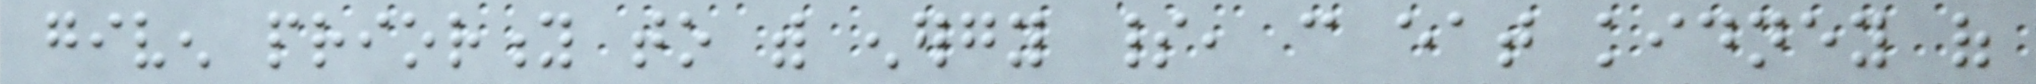given priority to with energy spirit, can eat kidney of
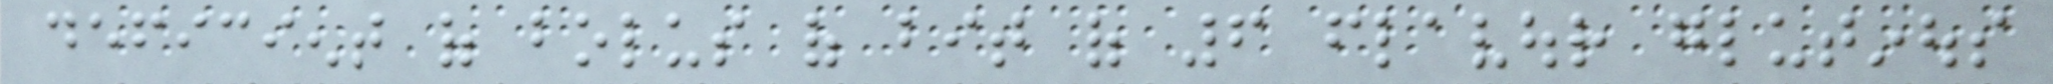deficient of bolus of bit of 6 flavour glutinous
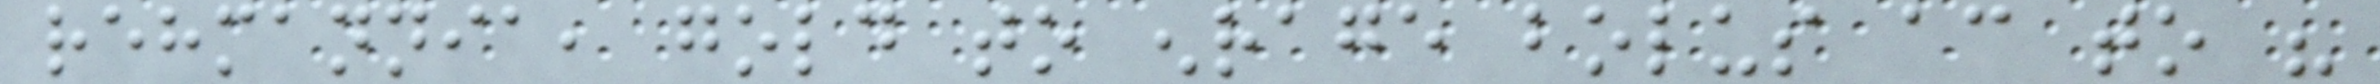rehmannia, gold to enrage bolus according to his
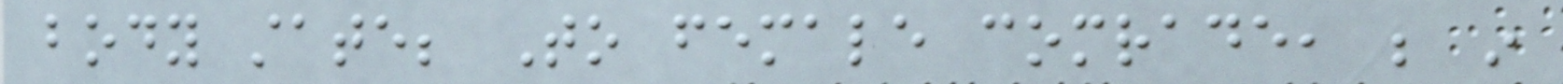body state; To female comrade, be in
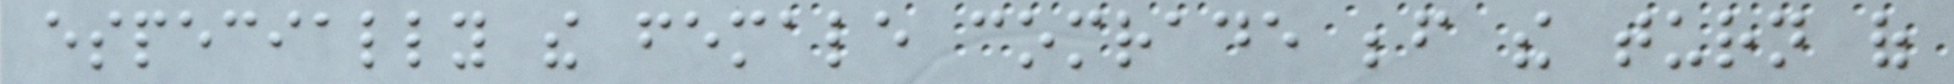especially the female comrade before the turn of
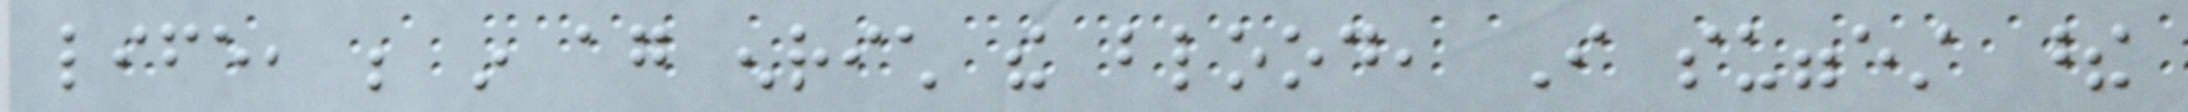life, be in again enrich the blood, I suggest these
